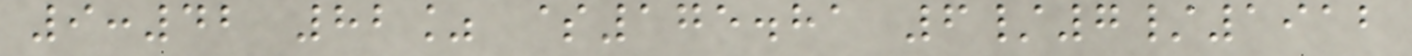9:42 82% $175.81 6/7/1912
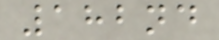182nd
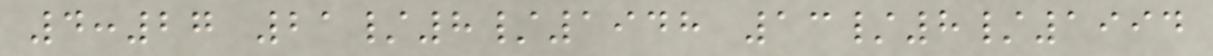4:27 21/8/1948 13/8/1994
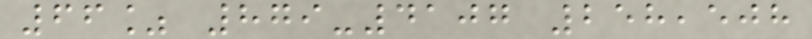66% 879-4107 258,508
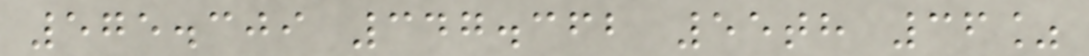575.309 347.362 55th 36%
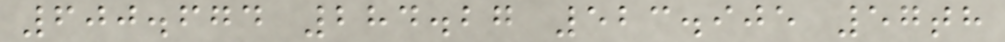600.674 284.27 523.905 57th
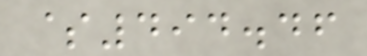$494.46
